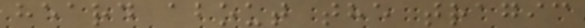heard about the tragic
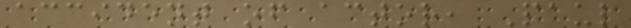accident of actor, Paul
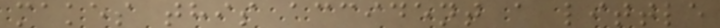makes this accident a little
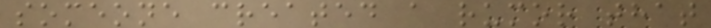someone created a rumor that
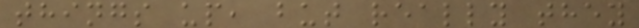things up, but really they
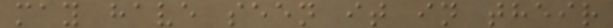may have seen it in their
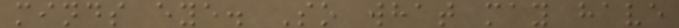minds eye. So what may have
